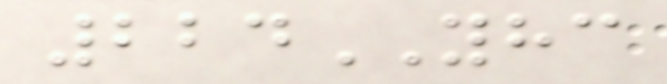224YHC
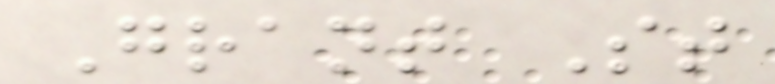Grant St
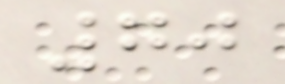70
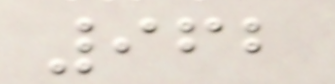962
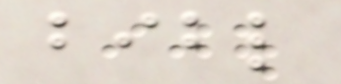bibl
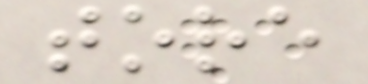tore
